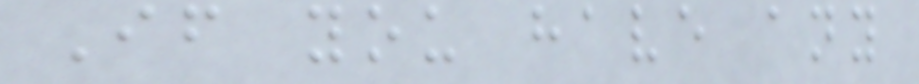If you have any
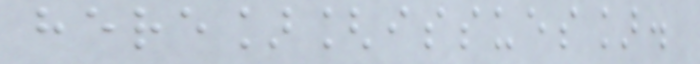here][issues].
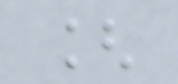[
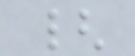{
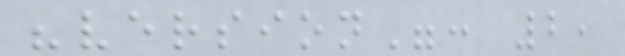"version": 2,
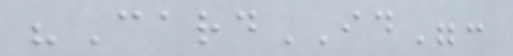"CardID":
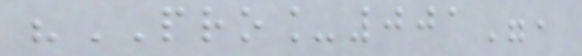"PRO_001",
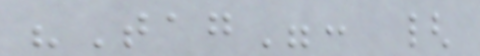"Tag": {
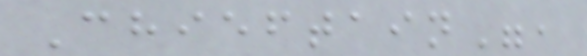Chieftain",
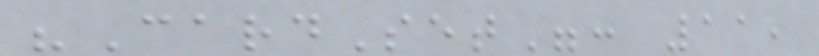"CardSet": 11,
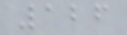126
